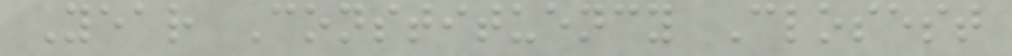Year Constituency Closest
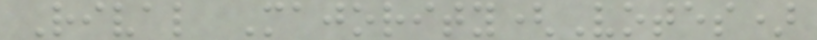Rival Majority(Votes)
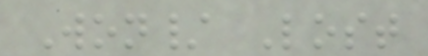Won/ Lost
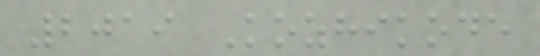2019 Kozhikode
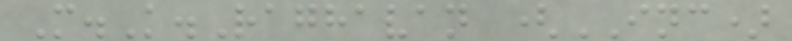M.K.Raghavan (INC)
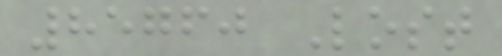85760 Lost
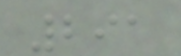291
